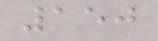150
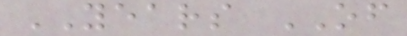YEARS OF
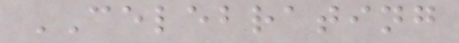CELEBRATING
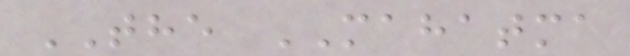THE MAHATMA
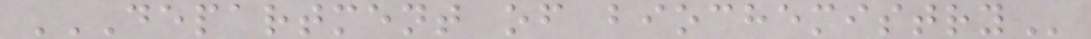DEPARTMENT OF BIOCHEMISTRY
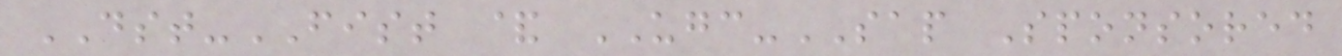DST-FIST & UGC-SAP Sponsored
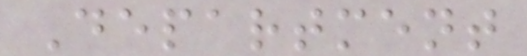Department
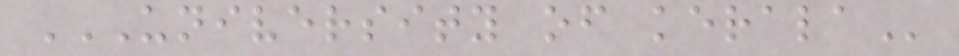UNIVERSITY OF KERALA
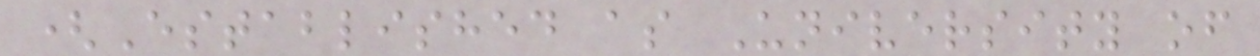(Established as University of
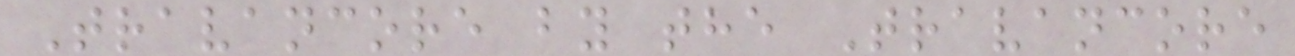Travancore by the Travancore
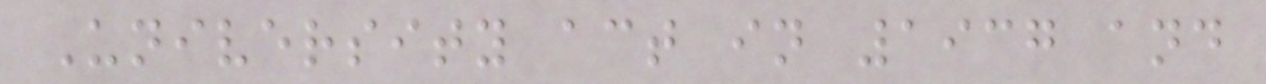University act in 1937 and
